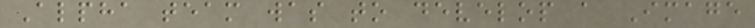Alpha team was to develop a Image
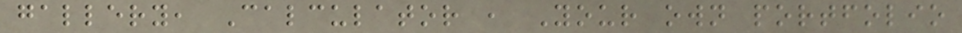gallery, Calculator , Your own portfolio
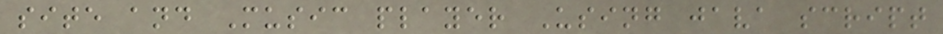site and Music player Using java script
